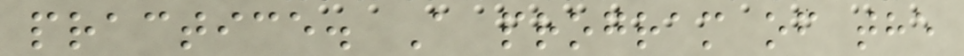practice. A program of the
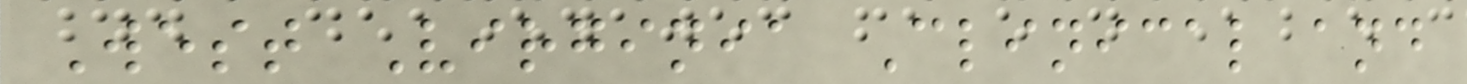West Virginia Clinical and
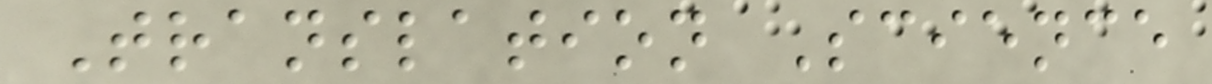Translation Science
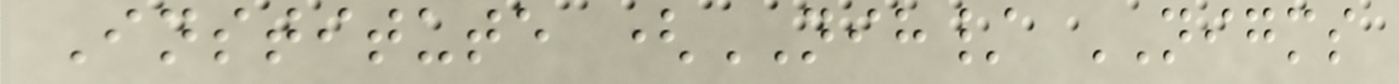Institute (NIH/ NIGMS
